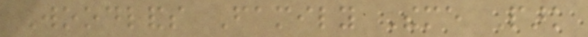Woodlands Family Theme Park
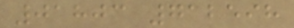01803 712598
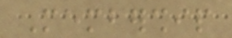Membership
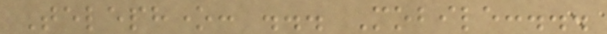Telephone: ... Mobile:...
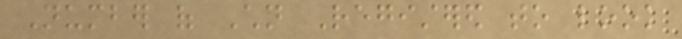Number of Children Registered to look
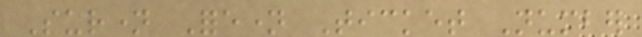Surname Forename Ticket Number
